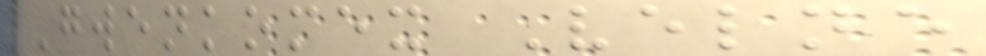Gwenkomex Velne
